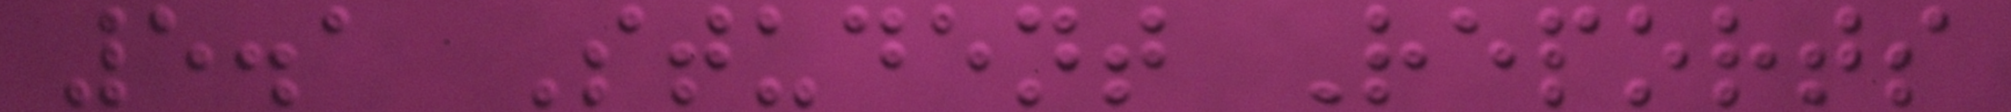5.1 Student Reports
